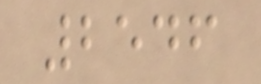2546
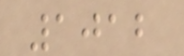1012
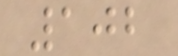102
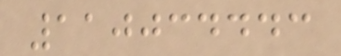110034443
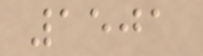1501
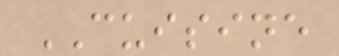CUISINE
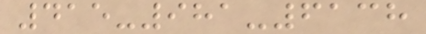415-981-6138
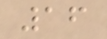16
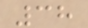38
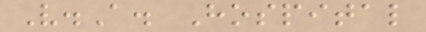V.A. Hospital
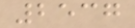2537
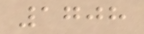1708
